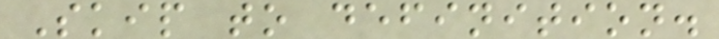Skip to definition.
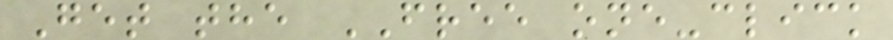Get the FREE one-click
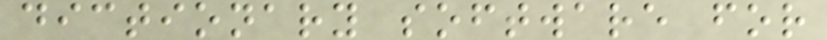dictionary software for
